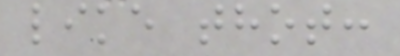like thot:
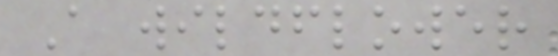A wildflower
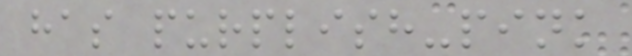has purplish-pink
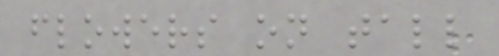flowers on tall
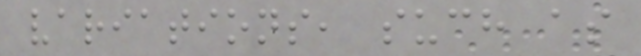variations, such as
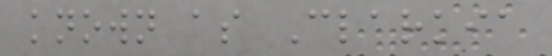known as Clarkia
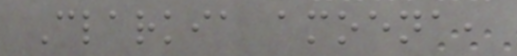Clarkia amoena,
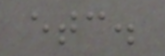etc.
